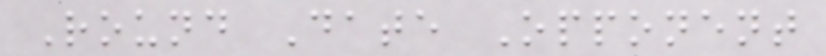Round Date Opponent
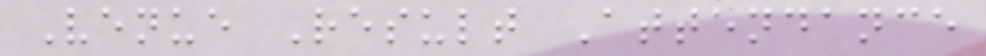Venue Result Attendance
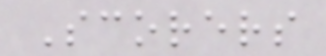Scorers
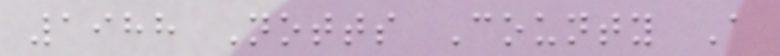1988 Notts County A
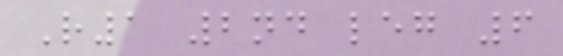R1 2nd leg 6
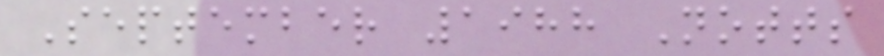September 1988 Notts
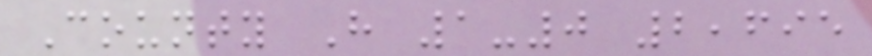County H 1-0 2,695
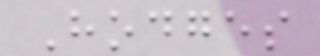Hodges
